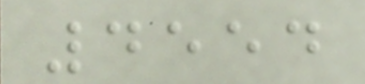4554
